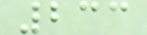233
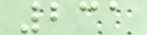231
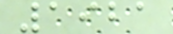1921
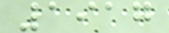1917
